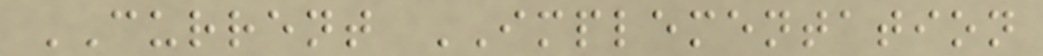CURRENT IMPLEMENTATION
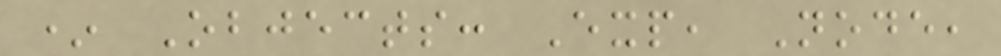* Objects: Exp, Node,
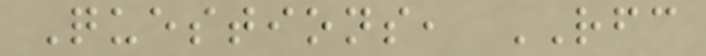Questions, RFC
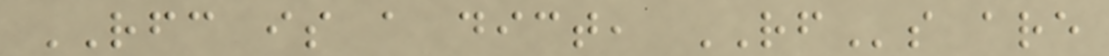RFC is a dict, RFs are
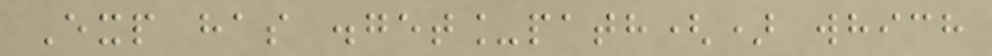Exp has .get_path() which
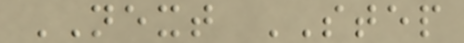NEXT STEP
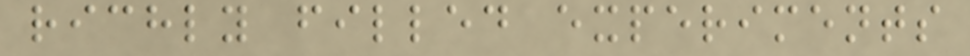richly filled experiments
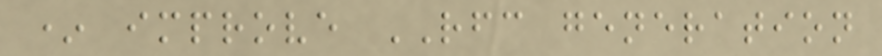* improve RFC generation
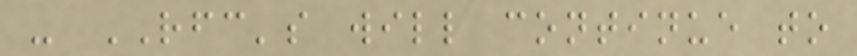- RFC's will continue to
